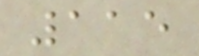115
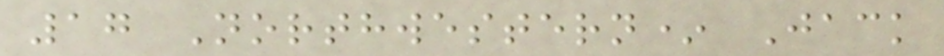17 Northwestern* Jack
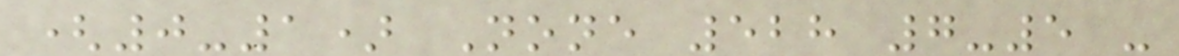(0-1) None 528 7-5 -
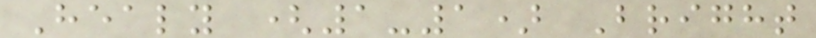Healy (1-1) Bright
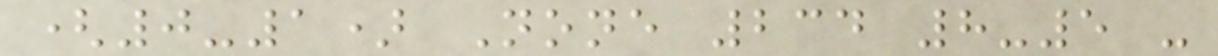(0-1) None 234 8-5 -
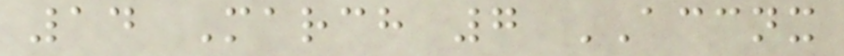14 March 7 ACCNX
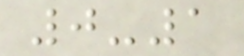0-1
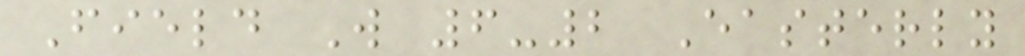Field W 6-2 Easterly
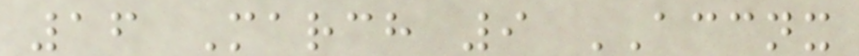16 March 9 ACCNX
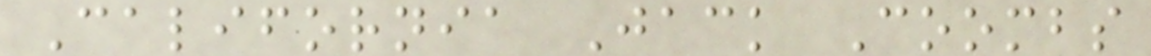California Jack Coombs
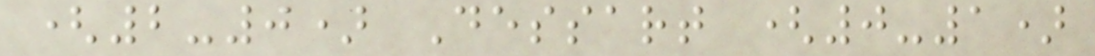(2-0) Dessart (0-1)
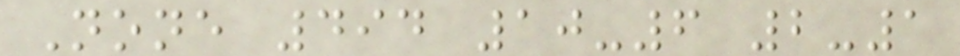None 494 10-6 2-1
